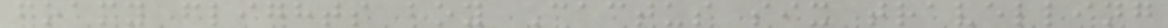foamy flights boy Cactus six travelling
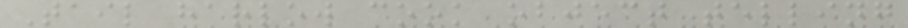Tail harlow cook object telling
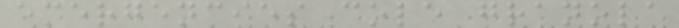emergencies cole granola
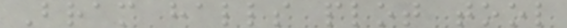Bram halls plot tool
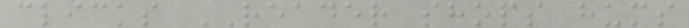clicks READER shops hums
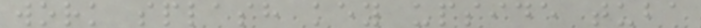work splash key upside tuba
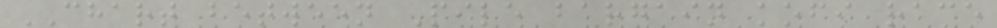CHART between Pile bargain kofi race
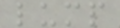lump
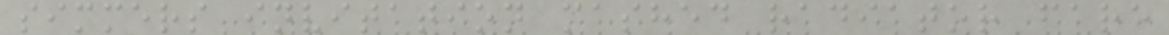simmers invitation mashed radiator fare
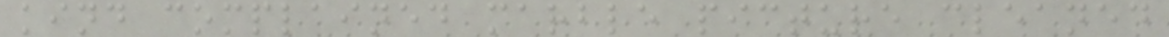kind complained marble picture cleaned
